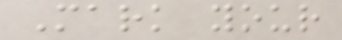Mark your
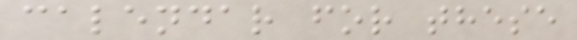calendar for these
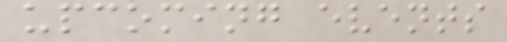upcoming events
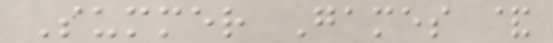Summer Games &
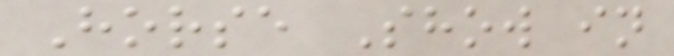Horse Show in
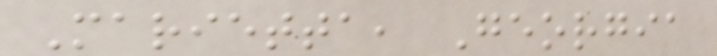Marietta, Georgia
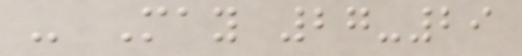- May 27-29
